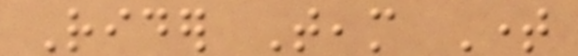Rider Team Time
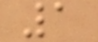1
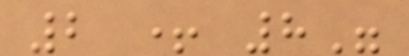2 + 8"
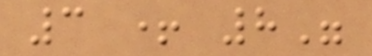3 + 8"
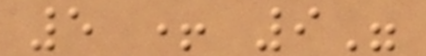5 + 9"
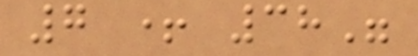7 + 38"
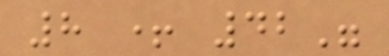8 + 42"
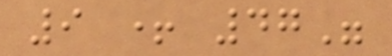9 + 47"
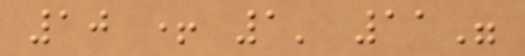10 + 1' 11"
